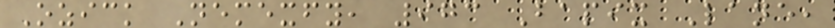Ozick Nemexfy, 973 Bapix Lane,
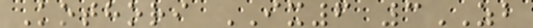Kothori IX6 3ZB
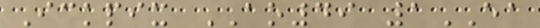Ickpix AO49 1EA
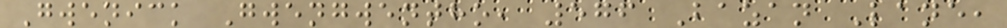Gwenick Gwengwentho, 576 Bazan Lane,
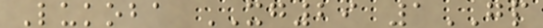Lukoba XG29 1GP
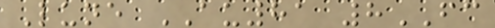Lune AU81 8FC
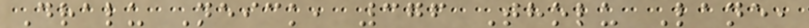Dralu Neick, 376 Tholu Lane,
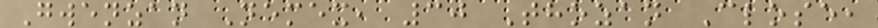Gwenzan Nemex, 30 Thozan Close,
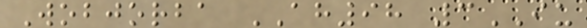Wobjorba AH98 3IU
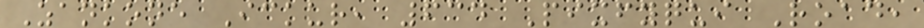Zankone Ickur, 634 Pixfyqui Road,
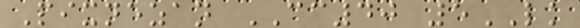Pixnezan CC40 5LK
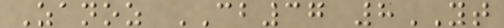Zanoz CB37 8YT
